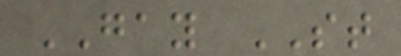GAY ST
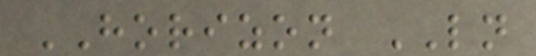HORIZON LN
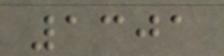1301
